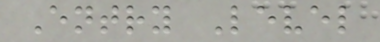Entry Level
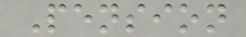Pension
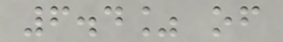6.4% of
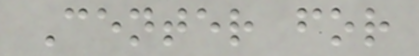Center for
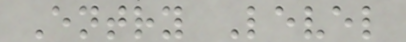Entry Level
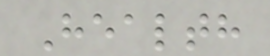Health
